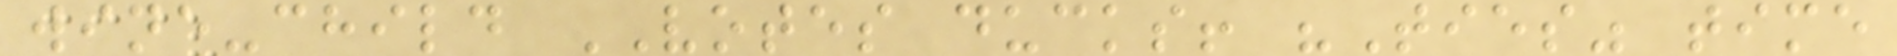wine-child VOTES ducks! "Ties" time
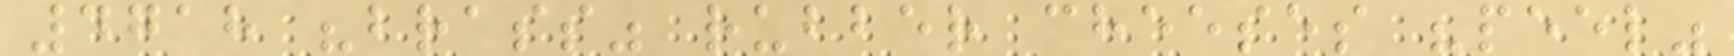4718 "brass" rubber cheeses "peel"
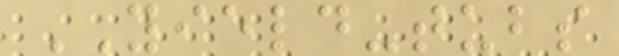YIELD-tubs
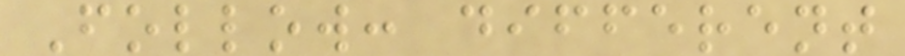Follow: different
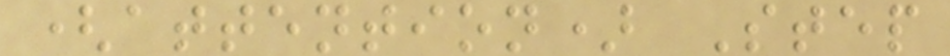(attention) Step
